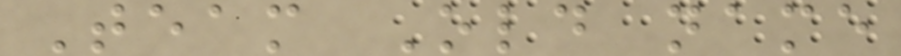Team Old name
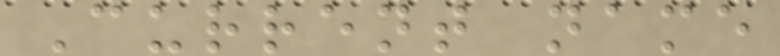Current name
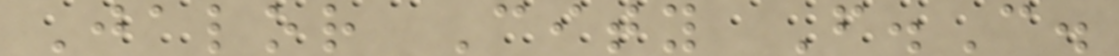Jalor City F.C.
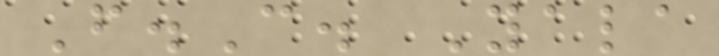F.C. Yala
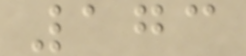173
